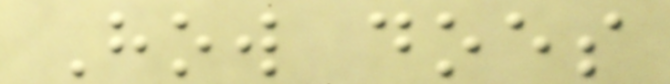How does
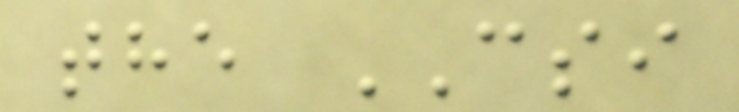the CSI
